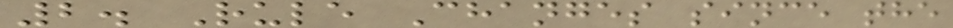2. Rule Changes since the
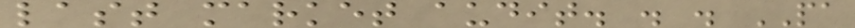last market audit. . . PA
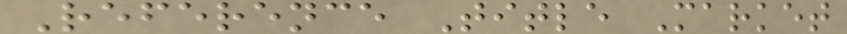Reference Title Market
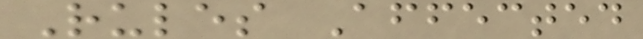Rules Affected
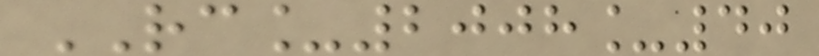RC_2008_40
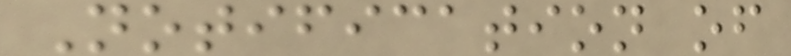Notification of
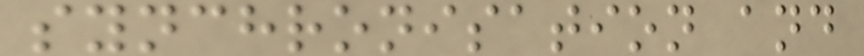synchronisation and
